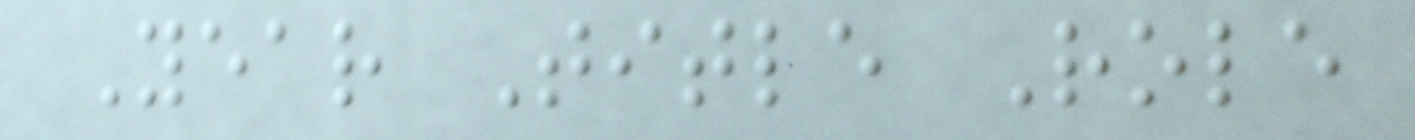Year Title Role
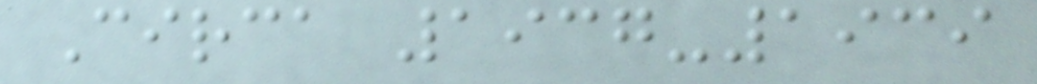Circa 1937-1939
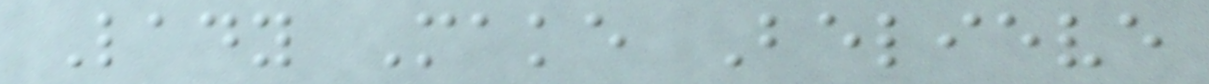Lady Make Believe
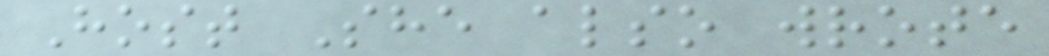Host She also wrote
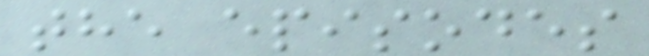the episodes
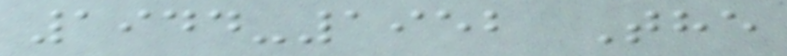1944-1952 The
